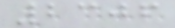2306
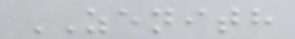ZENITH
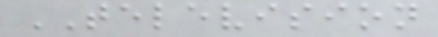TELEVISION
